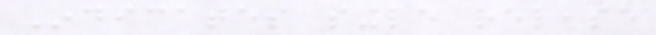Indicates single release
